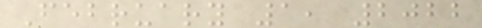February 1, 2022
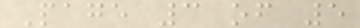Page 3 of 5
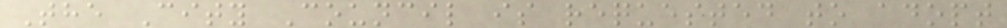The City Council is requested to adopt
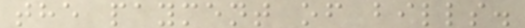the payment of bills.
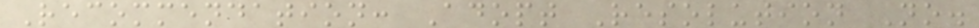Recommendation: Adopt Resolution No.
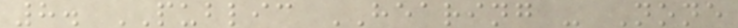8. PUBLIC HEARING - None
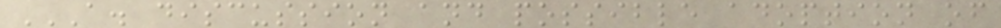A. DISCUSSION AND POSSIBLE ADOPTION OF
